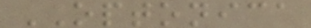OPTONICA
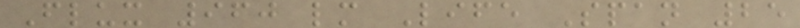Flux 960 lm Life Span 25
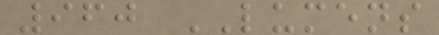960 LUMENS
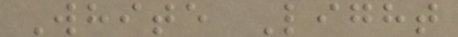White Light
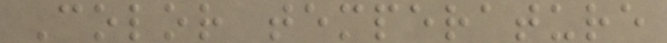Color temperature
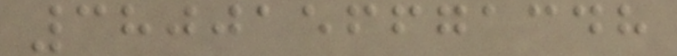3800156671348
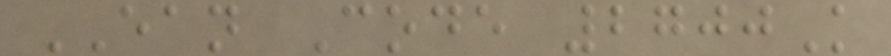EAN Code 2700K
